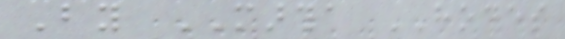By MARTHA HODES
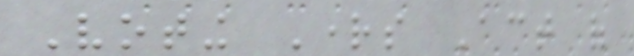Voting Rights Act of
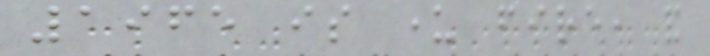1965 is under fire, and
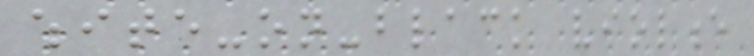white-on-black violence
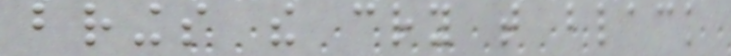brings the cry that black
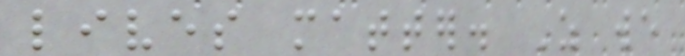lives matter. As we
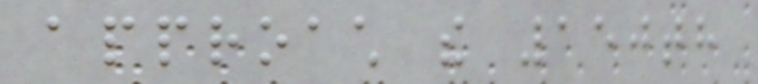approach the 150th
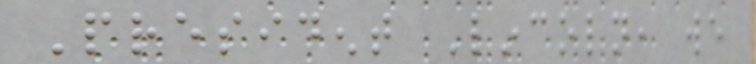President Lincoln, we
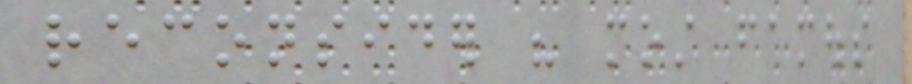reconsider his most famous
